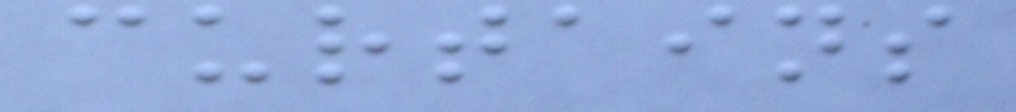curtains
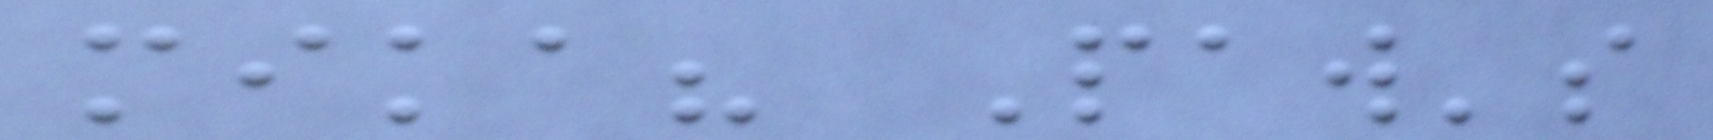mika? Paw's
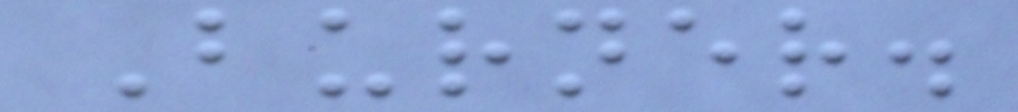Burner.
